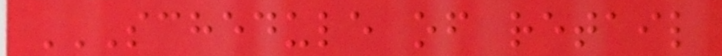SCHEDULE OF RETAIL
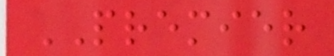PREMIER
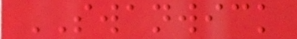SWANWICK
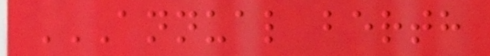ANNUAL BERTH
